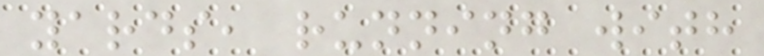yards, running with
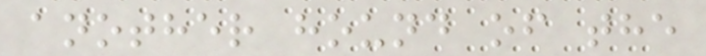another hound of the
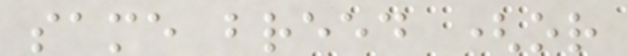same breed (or
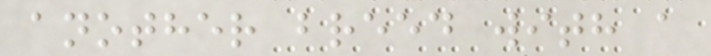another breed with a
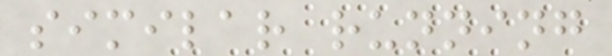similar running
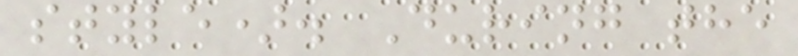style). During the
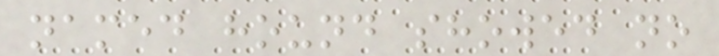named hound showed no
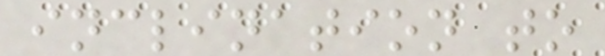inclination to
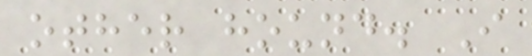other hound. I
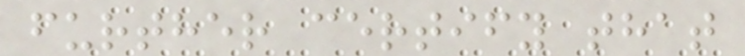further certify that
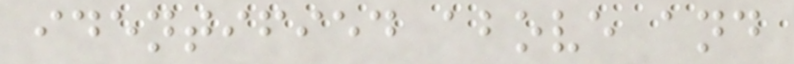identified above and
